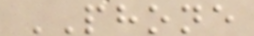PHONE
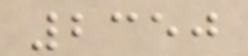2350
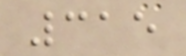315
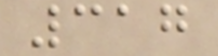317
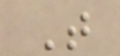T
